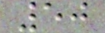50
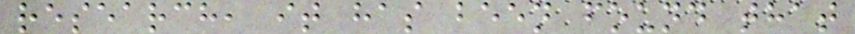research, it has been found that
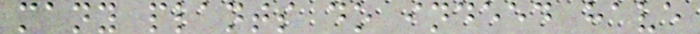many plants do indeed have
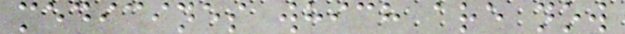medicines which are now
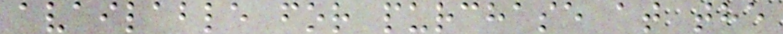available for purchase at the
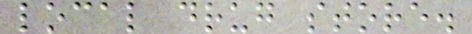local drug store.
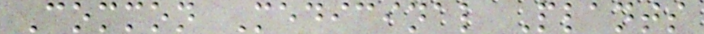Common Medicinal Plants
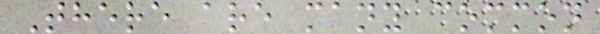There are many common
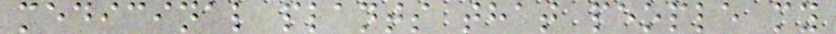medicinal plants that people my
